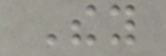They
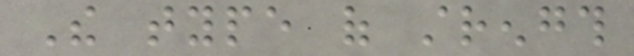The type of strength
